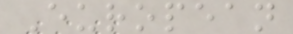European
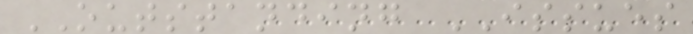OUTSTANDING ISSUES
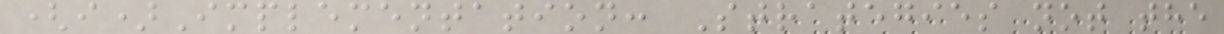(i)Implementation: Strategies not the
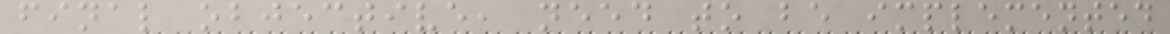final objective, need to be implemented
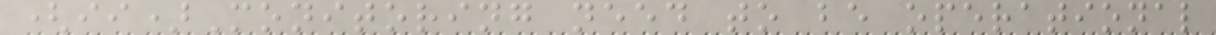(ii)Monitoring need to be operational
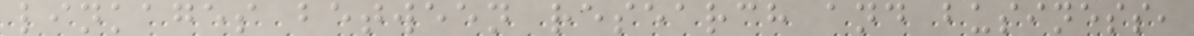linkages between research and business,
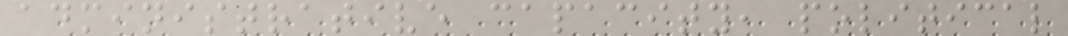administrative capacity, political
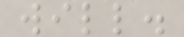will.
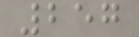257
